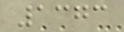1373
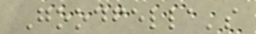Goodfella's
